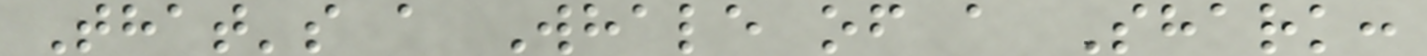That's a Whale of a Shark:
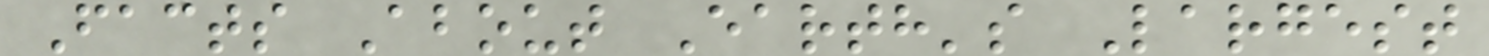Facts About Earth's Largest
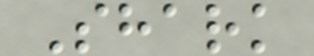Shark
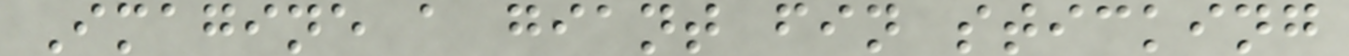Imagine a giant fin sticking
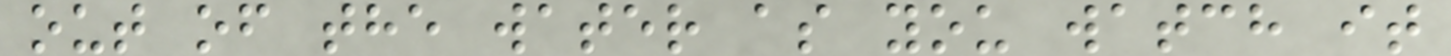out of the water as you watch it
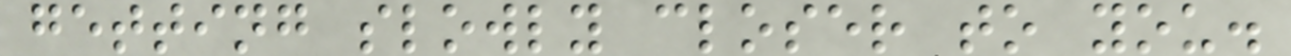getting slowly closer to you.
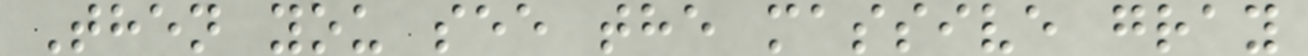Then you see the massive gray
